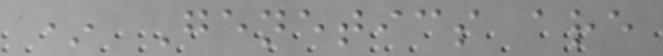* Genetics are
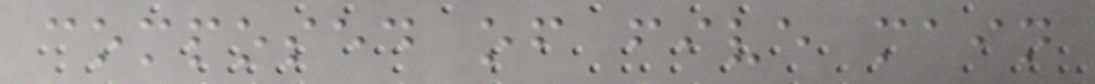composed of five main
